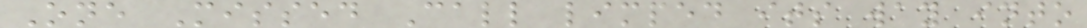One Missed Call limped its way into
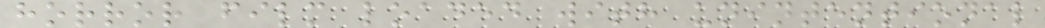horror film loaded with unintentional
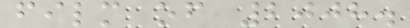film of 2008.
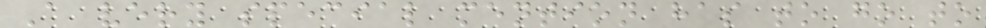A very special mention has to go to
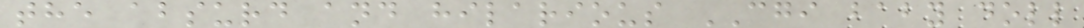the absurd and hilarious CGI baby doll
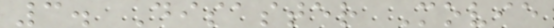3. Disaster Movie
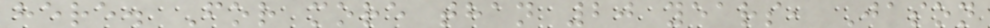here. For more than 20 years, Jason
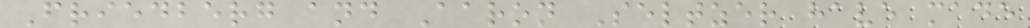Friedberg and Aaron Seltzer have made
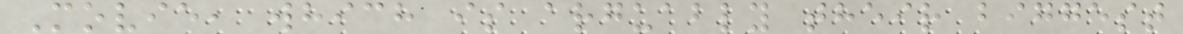Movie, which is arguably their biggest
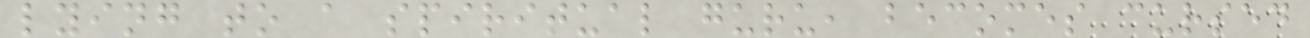lying to a spiritual guru, becomes cursed
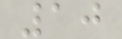10
